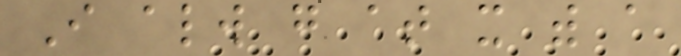I always go at it with a
